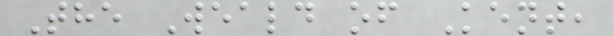The Weald of Kent,
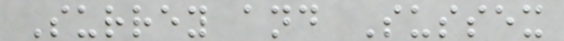Surrey and Sussex
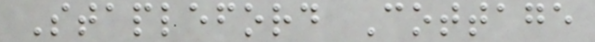Stapleford Cottage
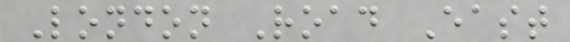London Road East
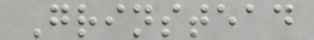Grinstead
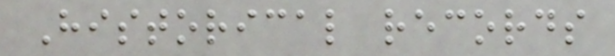Historical records
